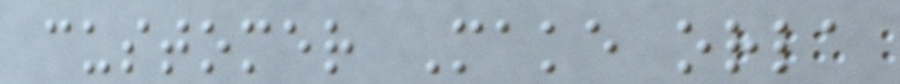customer Make orla
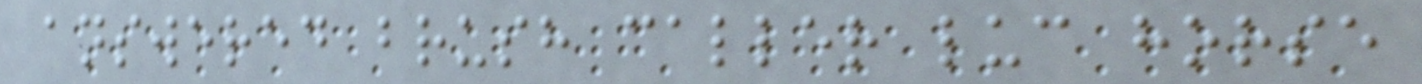answered brush caller luc horse
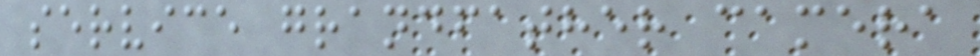service grandfather camera
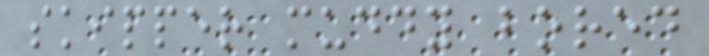skipper muddy bored
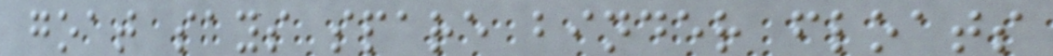goat says spare binder floats
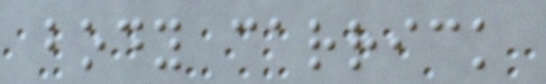body carrick
